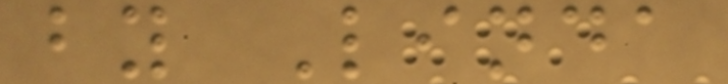by Linda
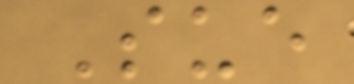Sue
